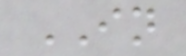IN
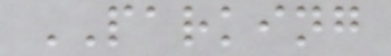PARKING
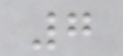7
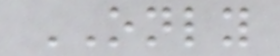ONLY
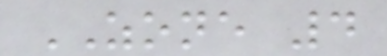ZONE 4
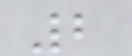2
